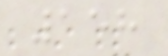158
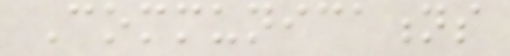Communications
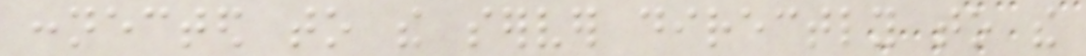connected to the server directly to the
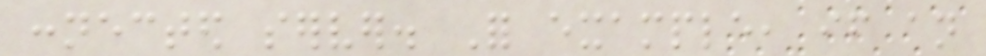connected server. For example, if an
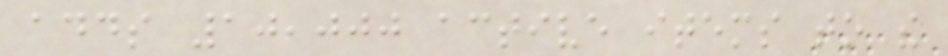adds 10,000 active items to the
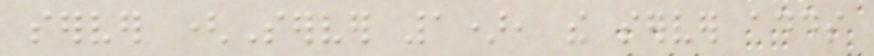server (Server 1), the server adds
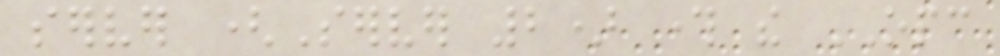server (Server 2) through the OPC
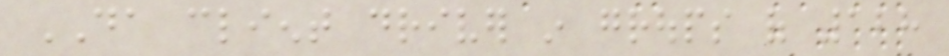DA client driver in groups of 128
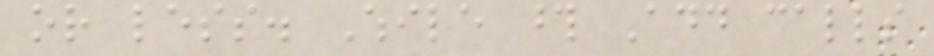or less. While those Add calls
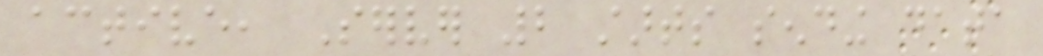active, Server 2 starts sending data
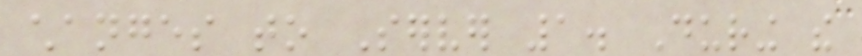changes to Server 1. During the
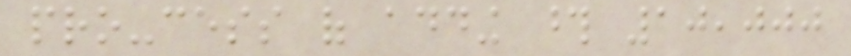pro-cess of adding those 10,000
